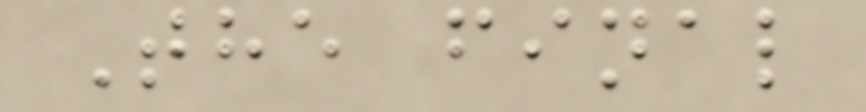The final
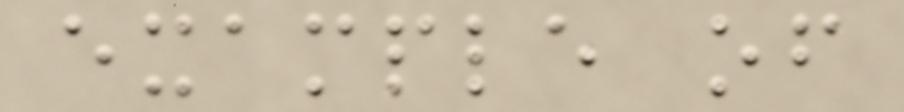example of
